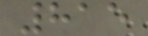815
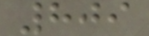809
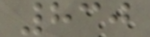830
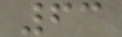63
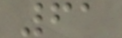61
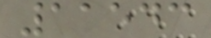11543
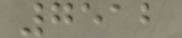7512
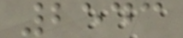2543
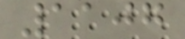1107
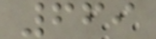669
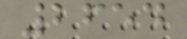2654
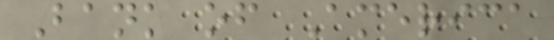Bank of America
